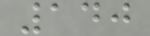140
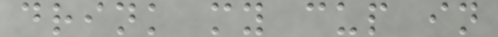drink my cup in
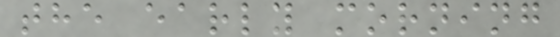the early morning
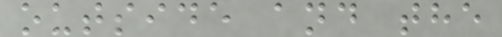outside and the
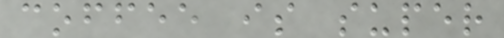coffee is super
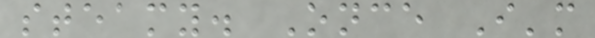steamy. Once I'm
